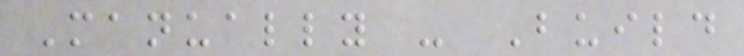Manually - Build
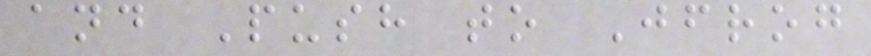and Push to Jfrog
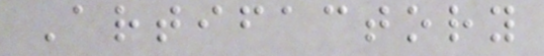Artifactory
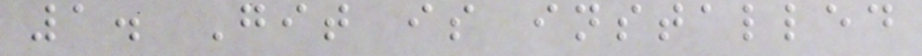1. Git is installed
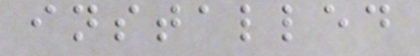installed
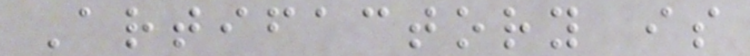Artifactory is
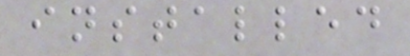installed
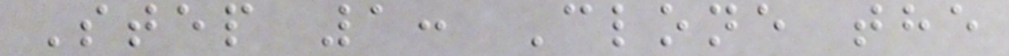Step 1: Clone the
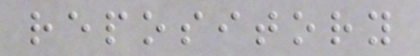repository
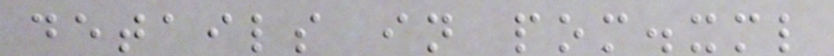details in pom.xml
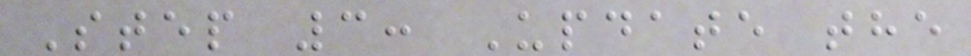Step 3: Update the
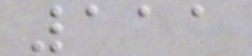111
